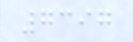7397
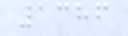1386
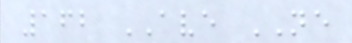162 AVE NE
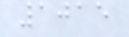1015
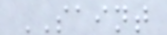SAINT
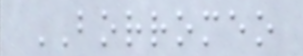BORROMEO
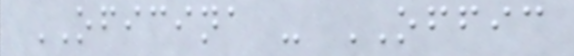OFICINA - OFFIC
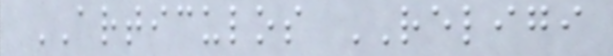ARTICULOS RELIGI
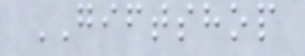GIFTSHOP
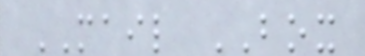MAIL BOX
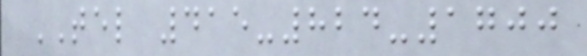TEL 415-824-1700
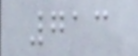713
